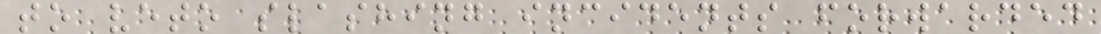to veto slashing incidents forwarded
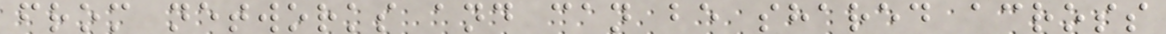from networks and can be shared across
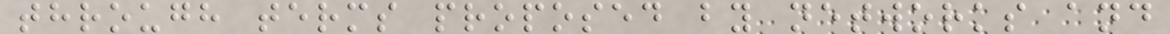through terms proposed by networks and
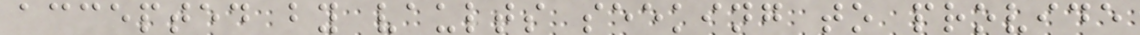accepted by vaults seeking to provide
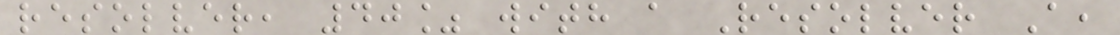resolver, 40% with a Resolver A,
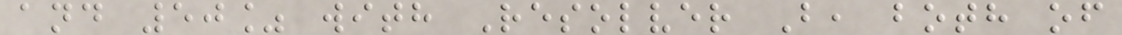and 50% with Resolver B, both of
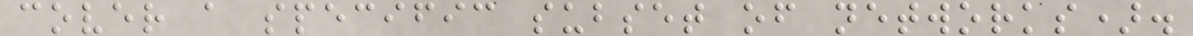cover a specific subset of networks).
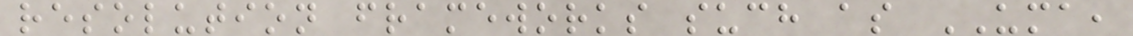resolution frameworks such as UMA,
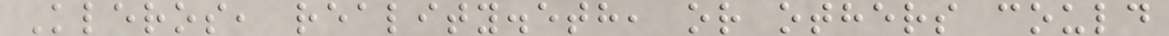Kleros, reality.eth, or others could
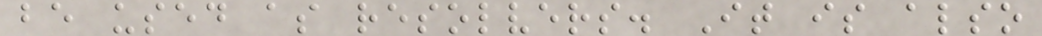be used as resolvers. It is also
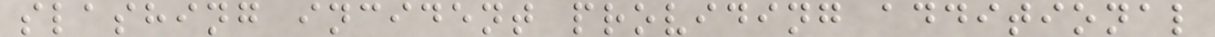slashing incident providing additional
